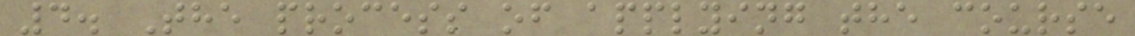4. The process of applying the course
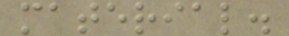material.
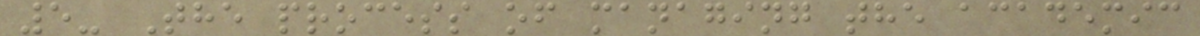5- The process of managing the academic
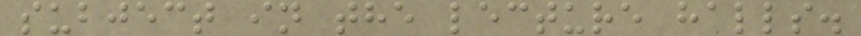subject in the lecture halls.
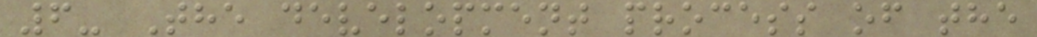6- The development process of the
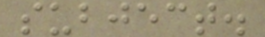subject.
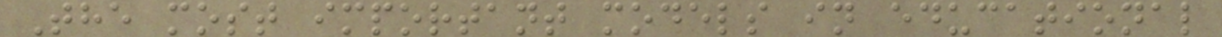The most important models in educational
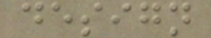design
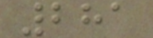281
